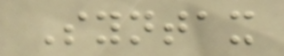Syntax
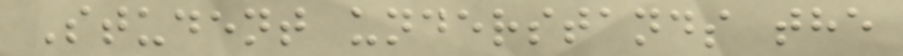Student understands the
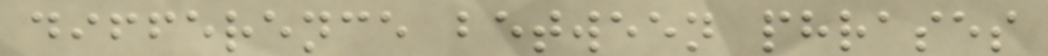difference between phrases
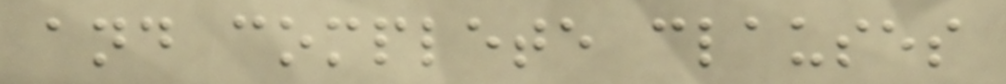and complete clauses
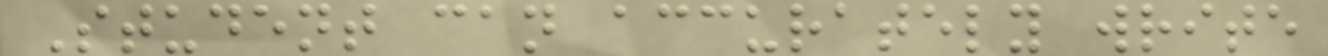Student can accurately write
